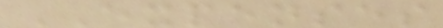EXPENSES
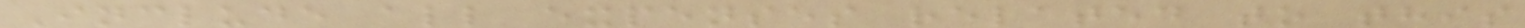Include all expenses related to this
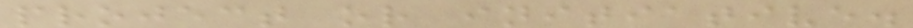project or initiative.
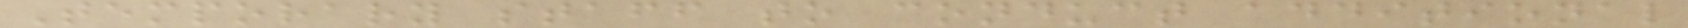Temporary staff to conduct additional
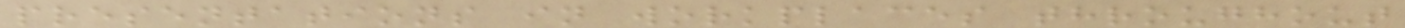presentations in workplaces throughout
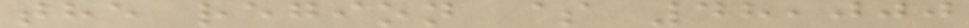the region $ 48,000
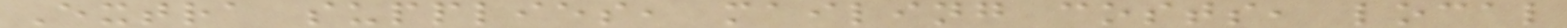Extra supplies, mailing costs, local
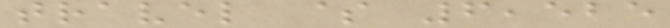travel $ 6,525
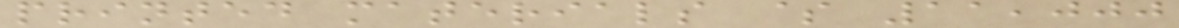printed materials $ 11,000
